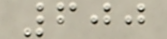600
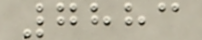7883
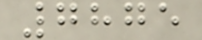7875
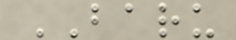BARU
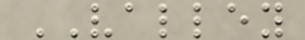VALLEY
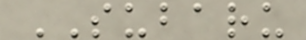SUBARU
